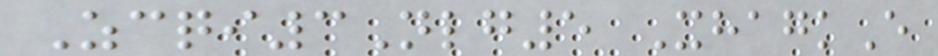Zcqi3Nlg5 XhagkE
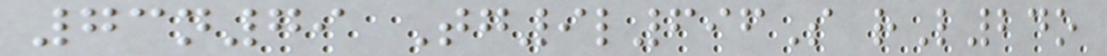73n79 Tg9l696S rL24o
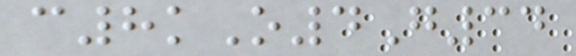c8kO4G34
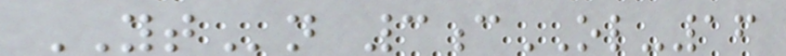YTn 3cOL-16
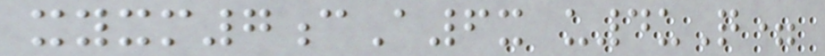xyxm7cA6x u4uQ=
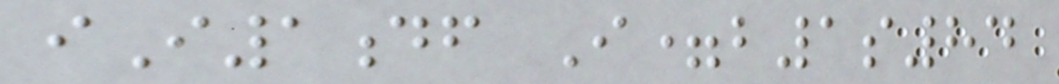iI1df I=b1s84
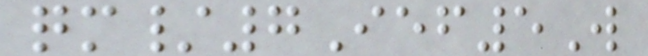qm/7Ief5W
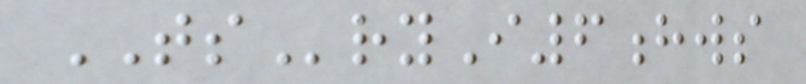TSryI6hws
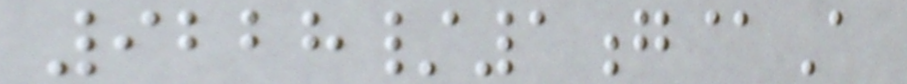9228/1g@A
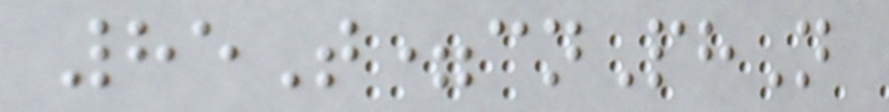85T=cnPhN
